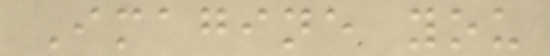Imagine you
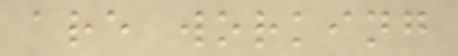are working
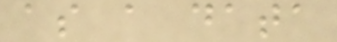as a data
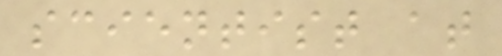scientist at
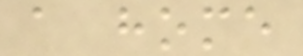a home
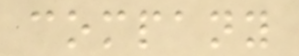company
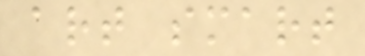art smart
